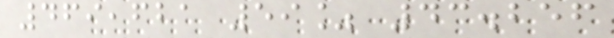469,621 59% 43.256
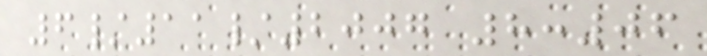6/11/2007 8:06
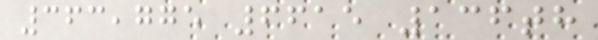363,775 6615 136th
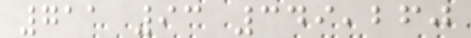711 93 349,260
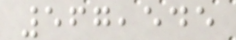567,545
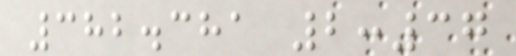382.381 2:37
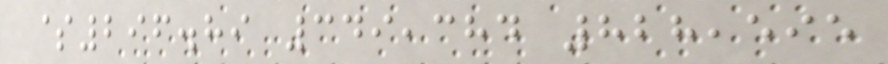$296.89 349,384 828,595
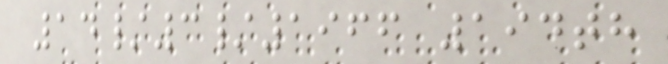14/3/1966 194th
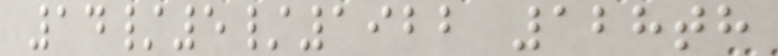14/5/1922 128th
